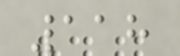118
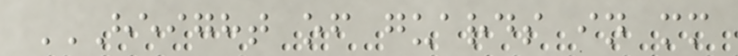HEIGHT OF GUARDS IN MM
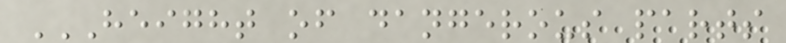HEIGHT OF DANGEROUS PARTS
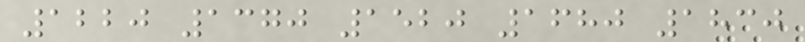1220 1370 1520 1680 1830
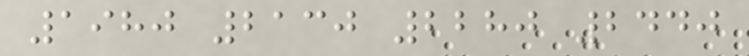1980 2130 2280 2440
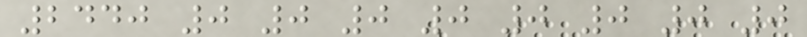2440 0 0 0 0 0 0 0 0
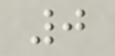0
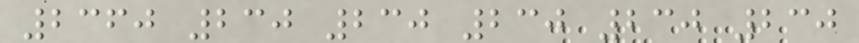2360 230 230 230 230 230
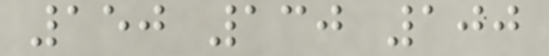150 130 100
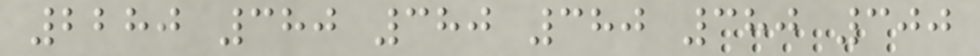2280 380 380 380 380 300
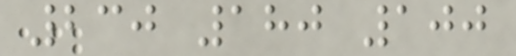230 180 100
